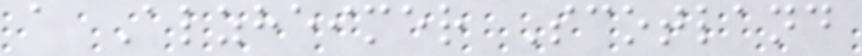a Alzheimer Scotland
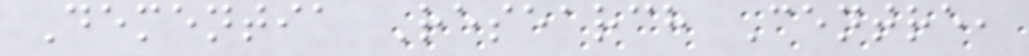Dementia Research Centre,
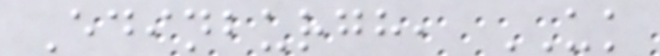Edinburgh, UK
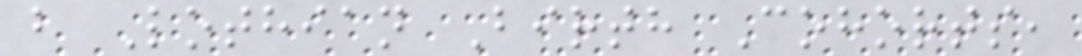b Lothian Birth Cohorts,
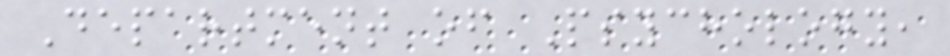Department of Psychology,
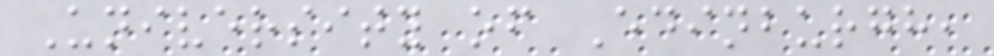University of Edinburgh,
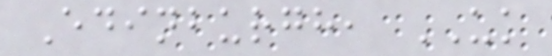Edinburgh, UK
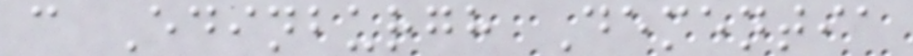c Edinburgh Dementia
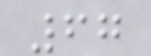67
